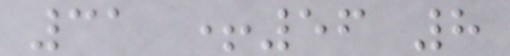31 +56 8
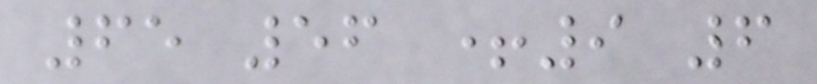65 56 +9 6
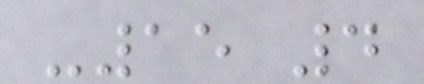-15 4
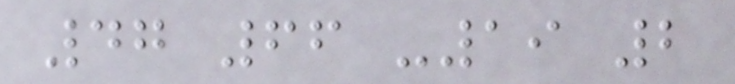47 66 -19 2
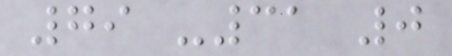79 -31 0
